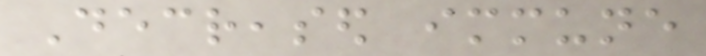Decreased immune
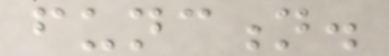function.
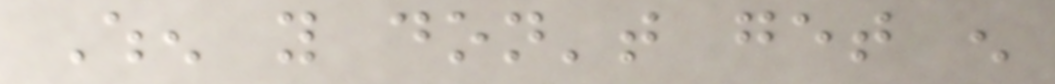When you don't get enough
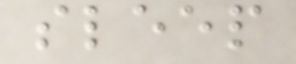sleep
